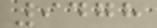9478
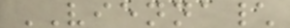VIENNA\
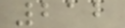212
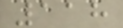118
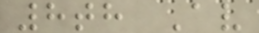8th Av
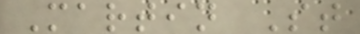Martin St
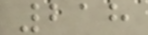218
